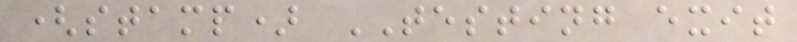(stamp) TESTING exit
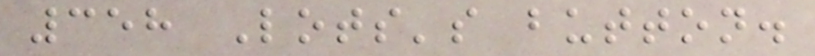358 Lots's button.
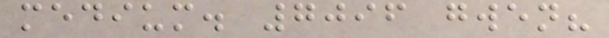medium. 7096 gwen?
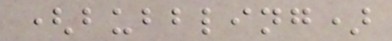(bubbling)
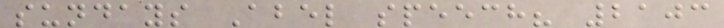sundays Abel speech? 2103
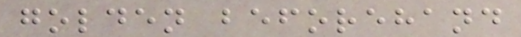golden beforehand
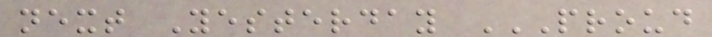next Yesterday PROUD
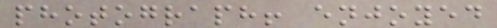photograph! enjoyed
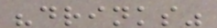"drinks"
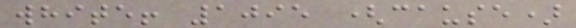white! 1095 (cause)
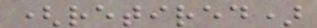(retired)
